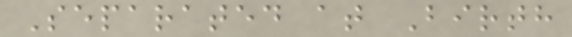Separated at Birth
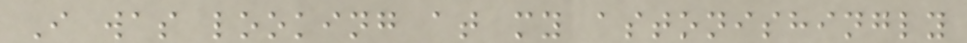I was looking at my astonishingly
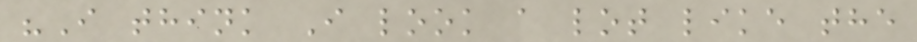"I think I look a lot like the
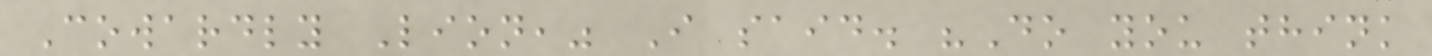Cowardly Lion," I said. "Do you think
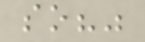so?"
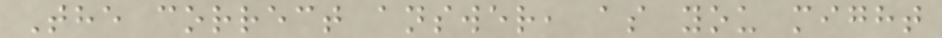The correct answer, as you might
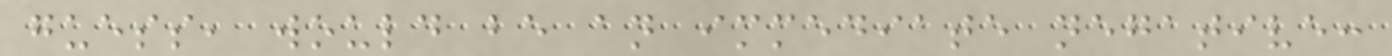guess, would be an immediate negative:
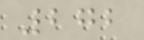272
